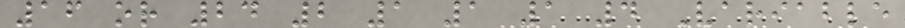16 or 24 2 1 1 1 4 Variable
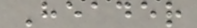Header
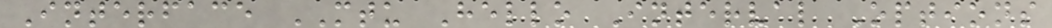Interface MTU Hello Interval Options
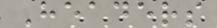Headers
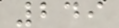249
